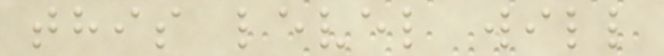this level will
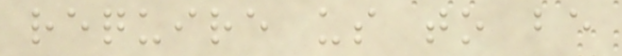require us to be
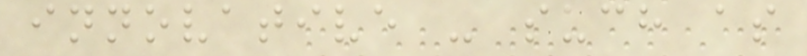innovative - such as
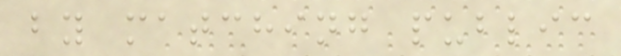by matching public
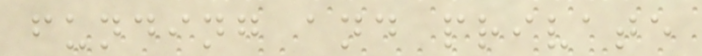funding and private
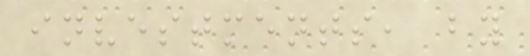investments, by
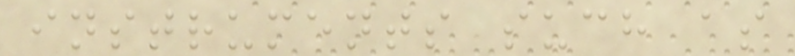instruments such as
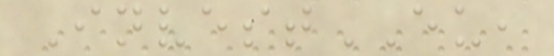InvestEU,
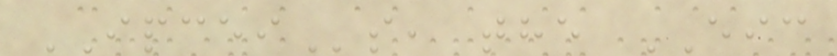IPCEIs, the EIC
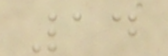14
